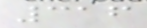316
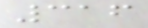316
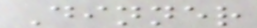Dinner
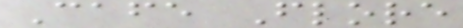Cafe Flore
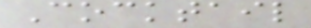Cocktail
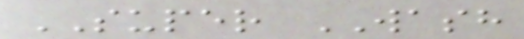SUPER WASH
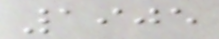1905
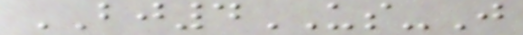BJ4US-J
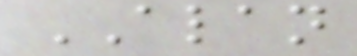ALAN
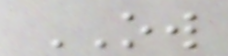OW
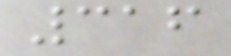316
